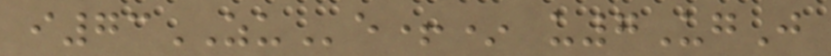i73ZUe+* u7UgJ
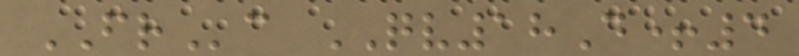FRc QV18D+4
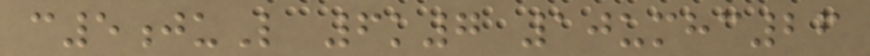c5juL 6k7 10umhc26
